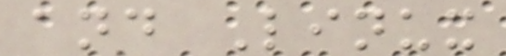and Linux
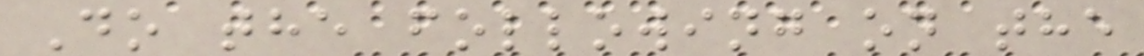Do the following on the
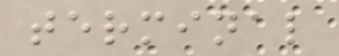terminal
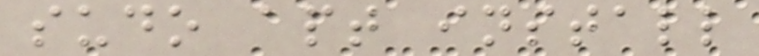sudo apt install
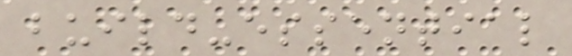build-essential
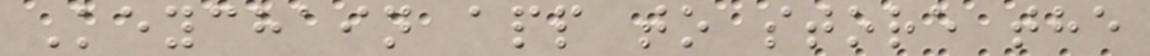Keychain app to store the
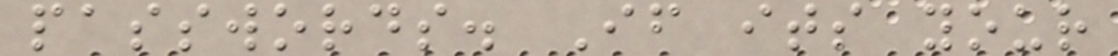passwords. If its your
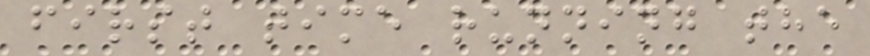first time running the
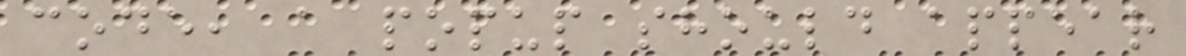code, a popup should appear
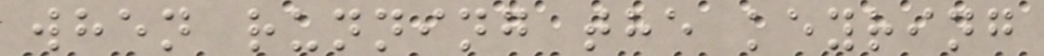when running the keyring
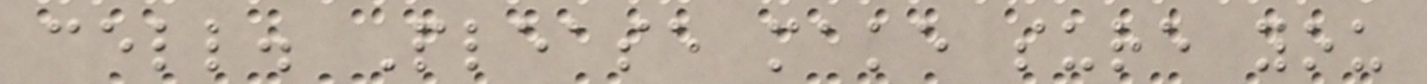cell. Please make sure you
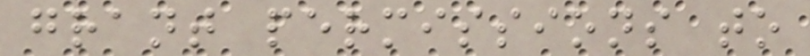grant permissions to
